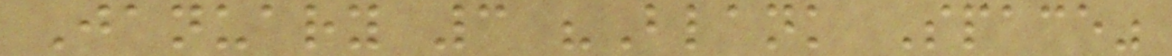January 3 "Blank Space"
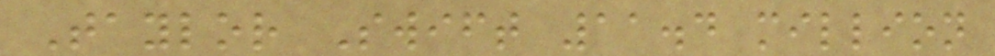Taylor Swift 11.4 million
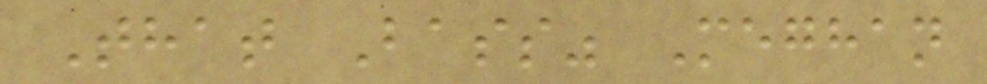That Bass" Meghan
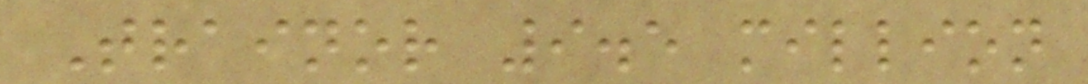Trainor 9.5 million
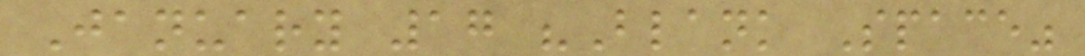January 17 "Blank Space"
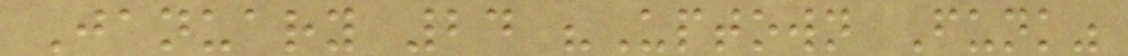January 24 "Uptown Funk"
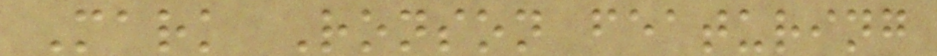Mark Ronson featuring
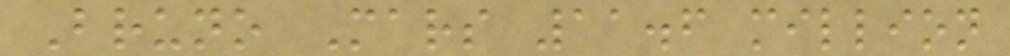Bruno Mars 11.6 million
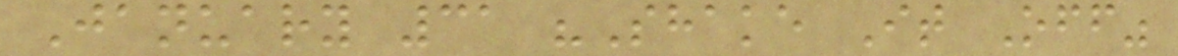January 31 "Shake It Off"
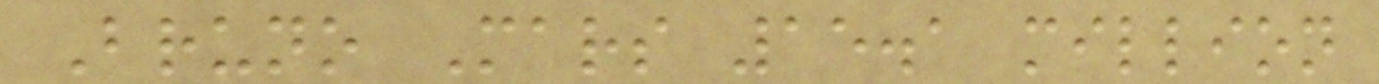Bruno Mars 15.1 million
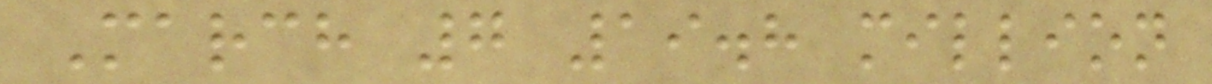March 7 19.8 million
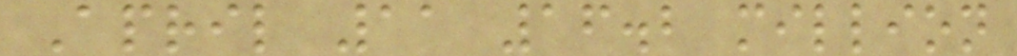April 11 16.2 million
